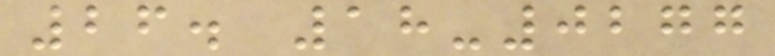26. 18-0277
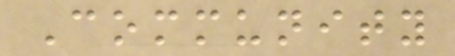Community
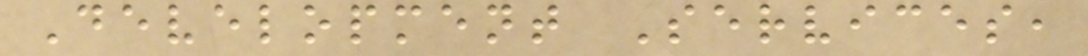Development Services,
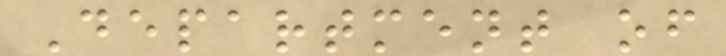Department of
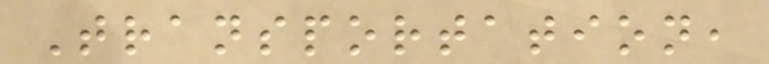Transportation,
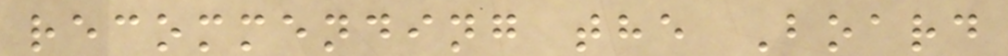recommending the Board
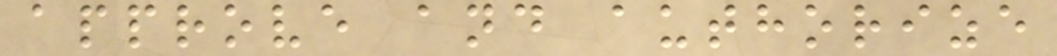approve and authorize
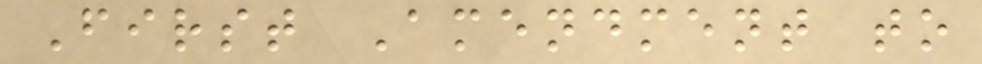First Amendment to
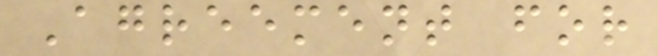Agreement for
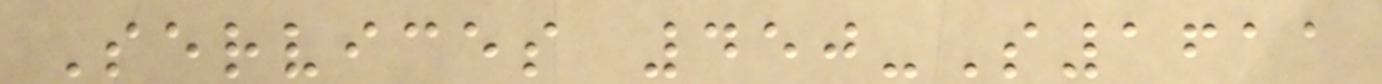Services 450-S1611
